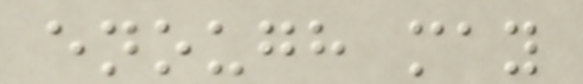enough may
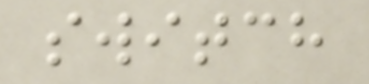switch
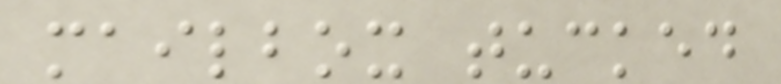mailbox tucked
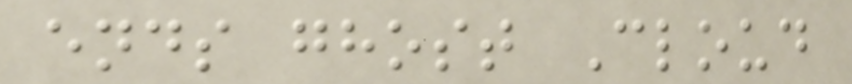ends ghost Cloud
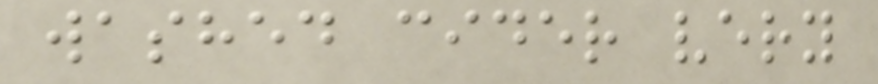washed cider very
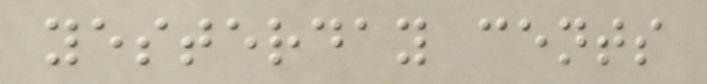yesterday cents
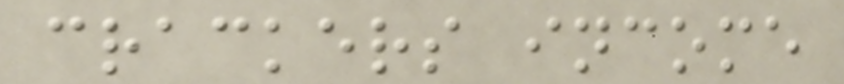crackers income
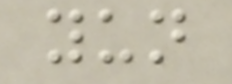yun
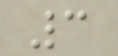3
